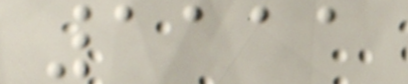1111
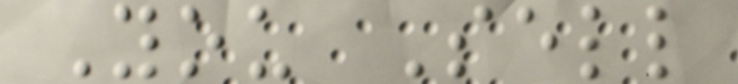You Sell
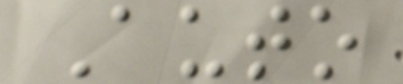Auto
